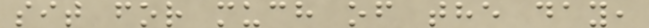sit for much of the day,
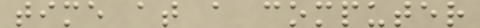time at a computer
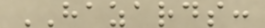HAZARDS:
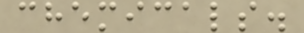chemicals.
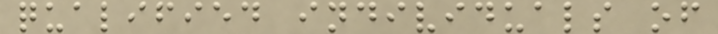qualified individuals of
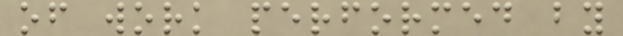of work performed by
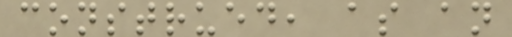construed, as an
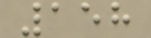158
